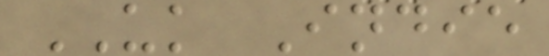UK Indie
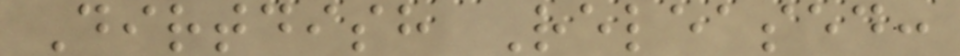Dirtdish Released:
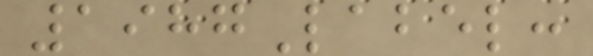1987Label:
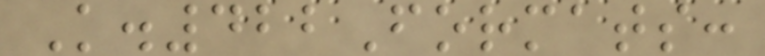K.422Formats:
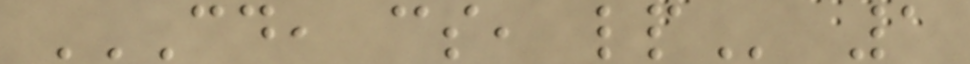CD, CS, LP 1
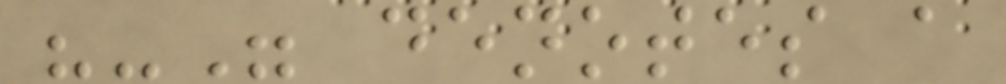"-" denotes a
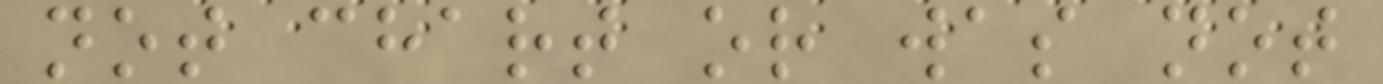not chart or was not
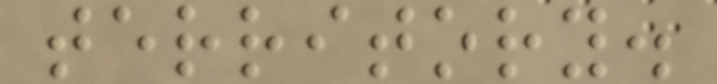territory.
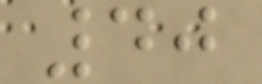40
